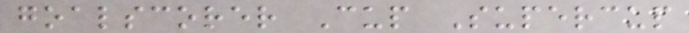goalscorer Cup Supercup
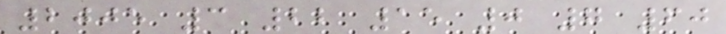2005 3 22 15 0 7 60
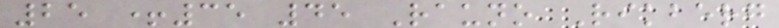25 +35 45 Rauno Rikberg
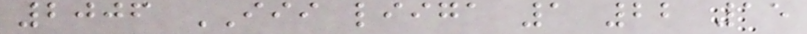2006 III liiga 1 22 15
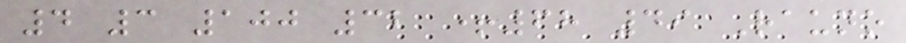4 3 100 32 +68 49 Rauno
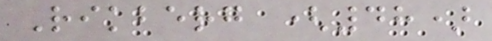Rikberg (48)
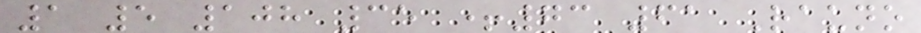1 5 108 35 +73 61 Rauno
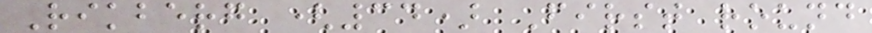Rikberg (34) First round
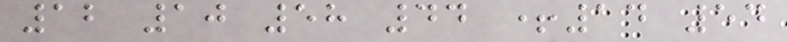12 10 58 44 +14 54
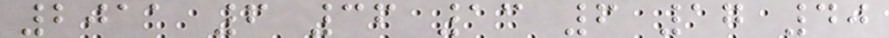2011 6 36 13 6 17 40
